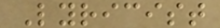Lyricist
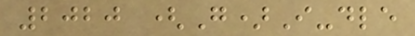2020 (G)I-dle
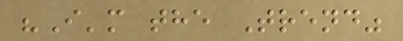"I'm the Trend"
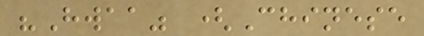"Hwaa" (Chinese
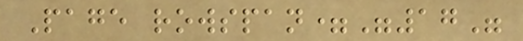Page rowspan="17"
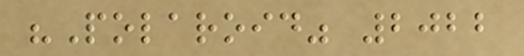"Polaroid" 2022
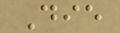Die
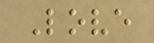Love
